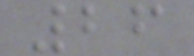26
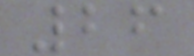26
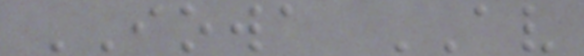IOWA AV
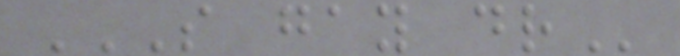S GAY DR
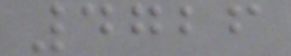4726
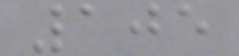105
